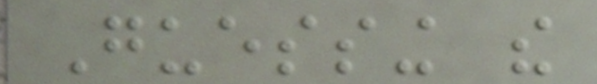Guessing the
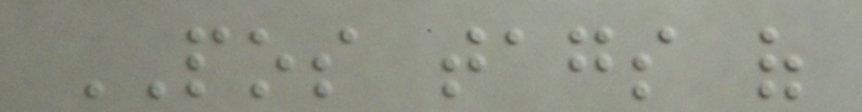POS tags of
